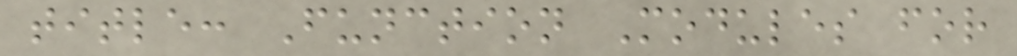title: Function Modules for
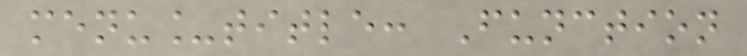menu_title: Function
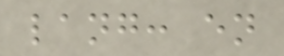lang: en
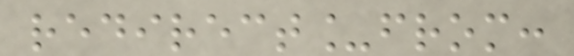redirect_from:
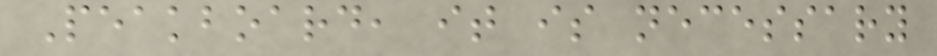Peakboard, it is necessary
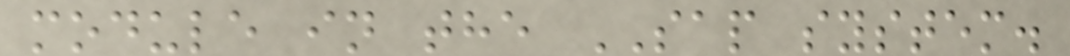module in the SAP system.
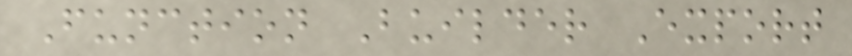Function Builder Export
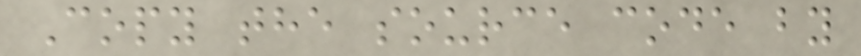Copy the source code by
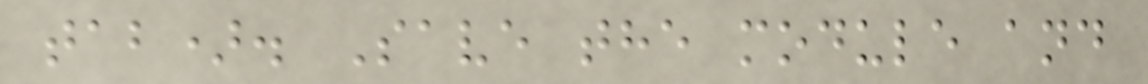tab). Save the module and
